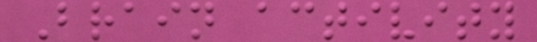Brain activity
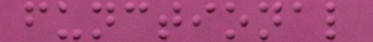functional
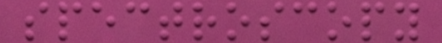spectroscopy
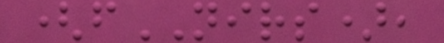(fNIRS),
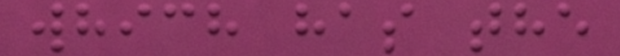which has the
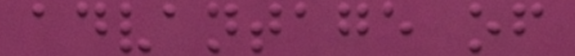advantage of
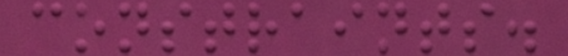constraints.
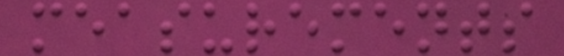measurements
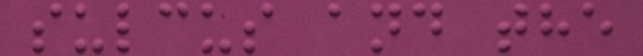sulcus and the
